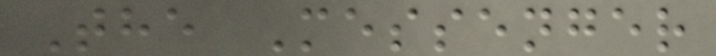The Messenger
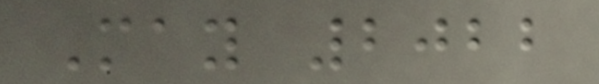May 2022
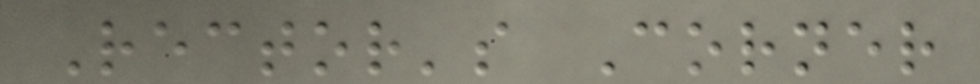Rector's Corner
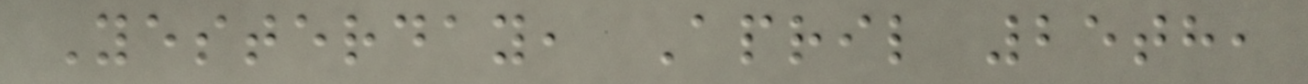Yesterday, April 25th,
